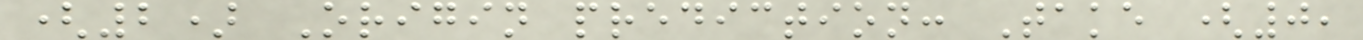(2) Origin prediction: Take (0,
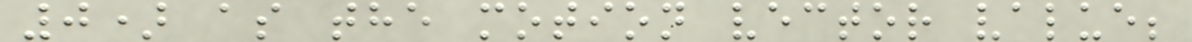0) as the motion vector value;
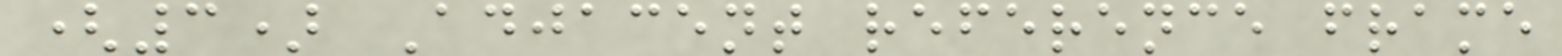(3) Adjacent reference frame
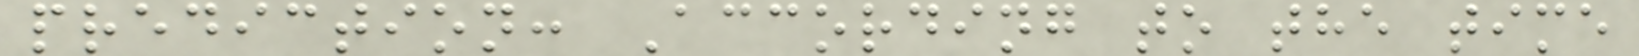prediction: According to the time
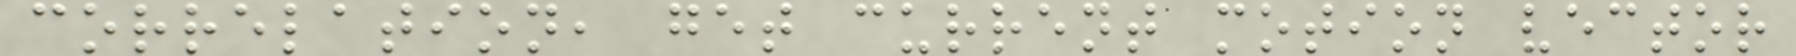correlation, get current motion vector
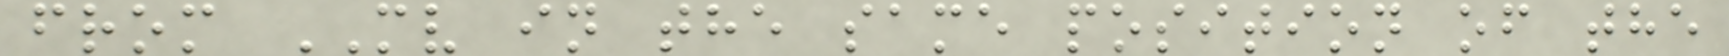from MV in the same position of the
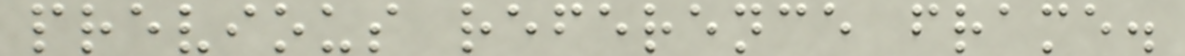previous reference frame.
